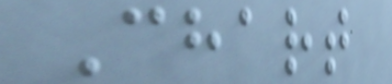Chart
